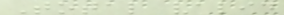Total valid
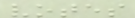votes
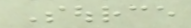Source
